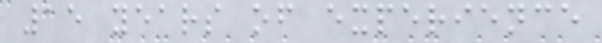15 years of experience
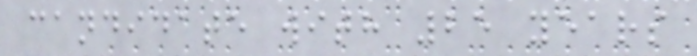candidate with 25 years
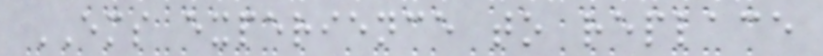EMS experience to replace
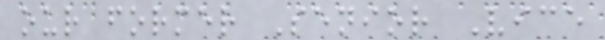our former Senior Vice
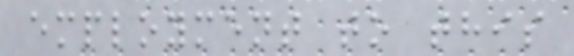employment to this
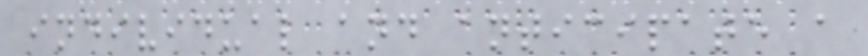individual and anticipate a
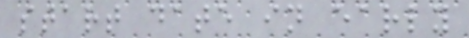start date in early
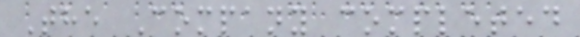The Company completed
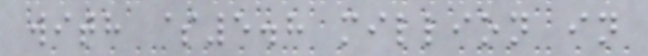with $5.8 million in
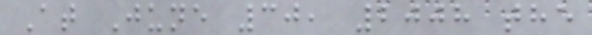At June 30, 2008 the
